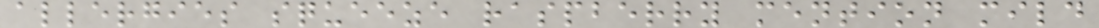allergies squeeze raspberry mention mild
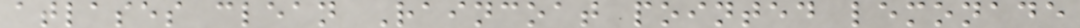atlases clean Raincoat pointed lemonade
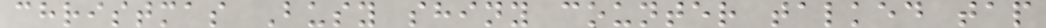christmas Busy shiny counter talked tap
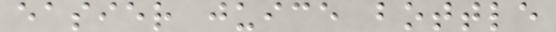easier juice bottle
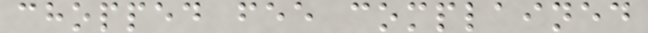chopped fee complained
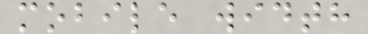mobile width
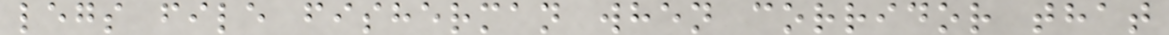legs file fisherman when corridor that
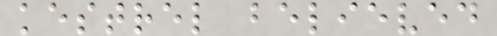kestrel believed
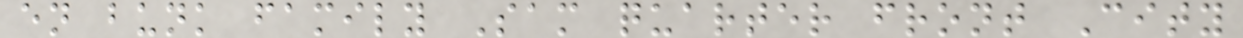en bunk family Sam quarter front City
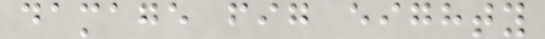damage fig eighty
